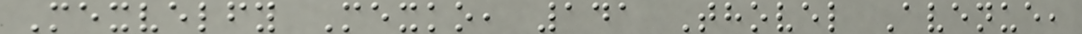Mexvelfy Mexko, 141 Thovel Avenue,
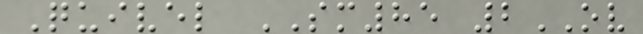Quivel SM85 2OV
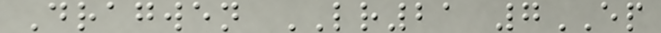Dragwen LR21 7EP
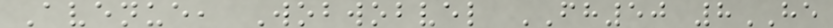Avenue, Wobwobvel FH50 8HE
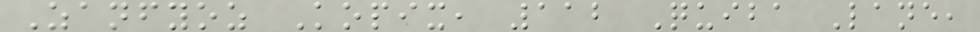Zanfyoz Kopix, 112 Quiba Lane,
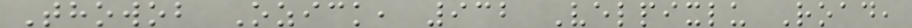Thowob Ozick, 932 Velpixlu Road,
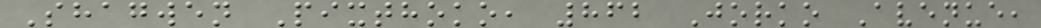Shagwen Pixthoko, 862 Jorko Avenue,
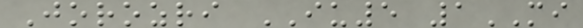Jorozri IU5 1MI
